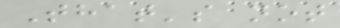That's not
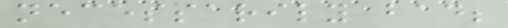necessarily bad;
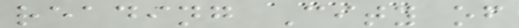reading City of
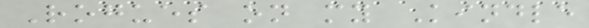Rogues on my Kindle
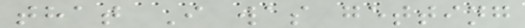that I was getting
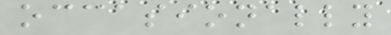occasionally
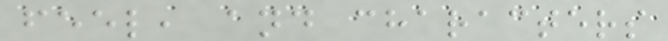feel, and characters
